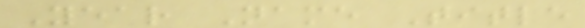Year Name Title
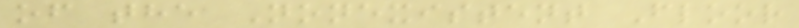of the Nonexistent Floor
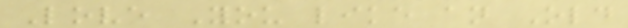Love You like an Old
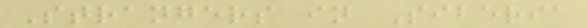Strangers in Siberia
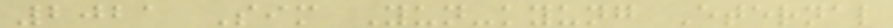2021 Sim Yun-kyung Eternal
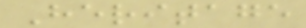Heritage
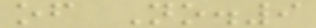of No.9
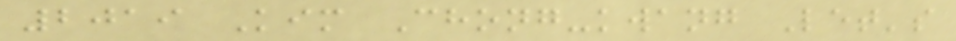2019 Kim Chong-kwang Let's
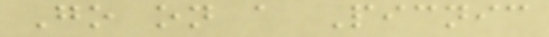Go on a Picnic
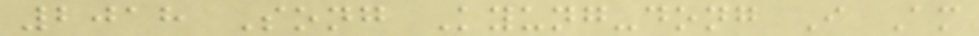2018 Song Kyung-dong I Am
